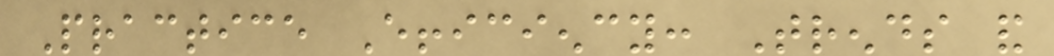Practice Efficiency: Trends and
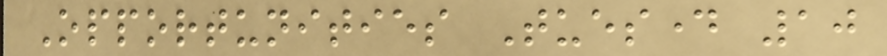Opportunities Tuesday 10
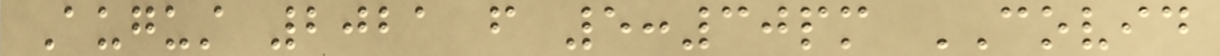August 2021 from 5:30pm COVID
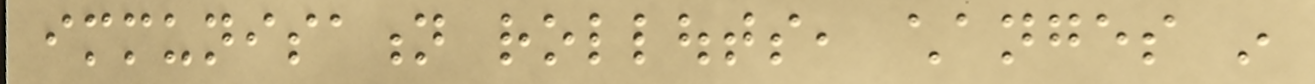immunisation rollouts, changes in
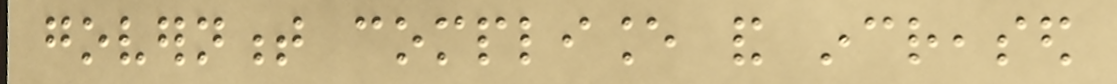government compliance and increased
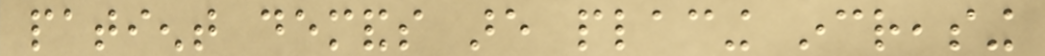patient demands are placing increasing
